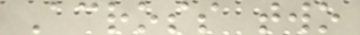Across two
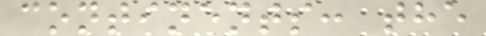continents: the
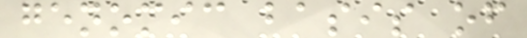genomic basis of
